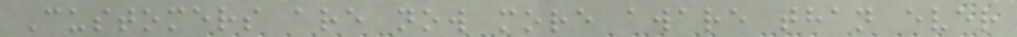Customers are now more aware than ever
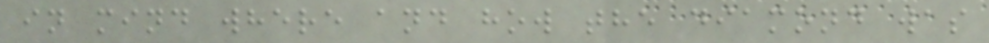in mind where and how the diamond was
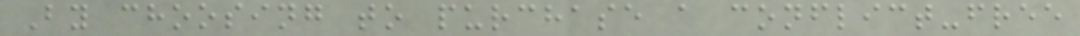By choosing to purchase a conflict-free
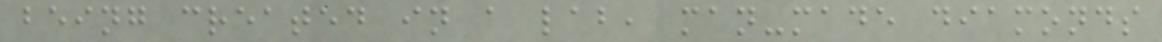being created in a lab, man-made diamonds
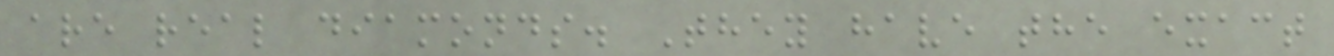are real diamonds. They have the exact
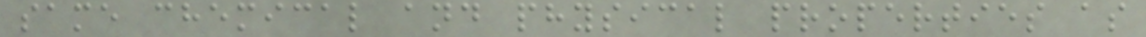same chemical and physical properties as
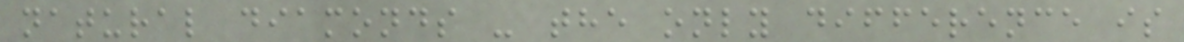natural diamonds - the only difference is
